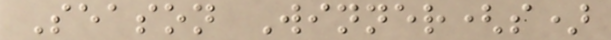Season Winner(s)
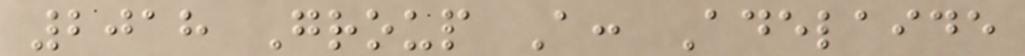2018 Group A: Adelaide
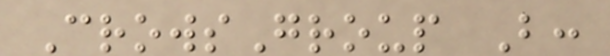CrowsGroup B:
